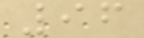96
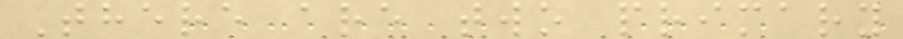There are two primary
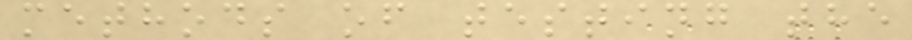methods of testing the
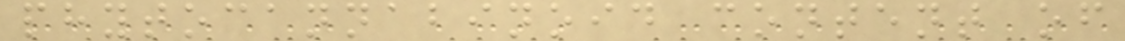phytocannabinoid content of
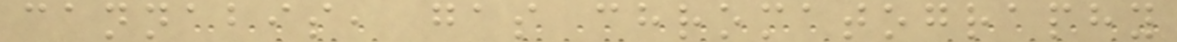cannabis, gas chromatography
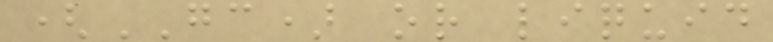(GC) or liquid
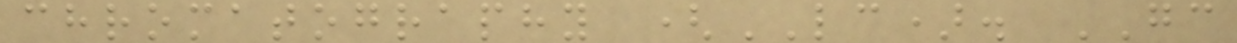chromatography (LC). GC
